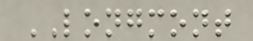LONGMONT
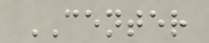CENTER
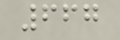667
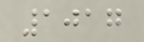1017
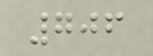706
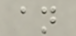an
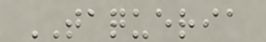TAQUERIA
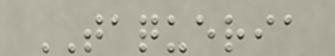TAQUERIA
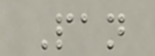Pan
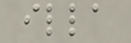illa
